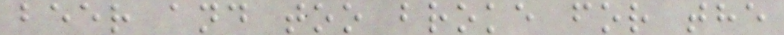beer and too broke for the
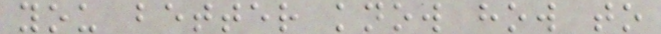you better know how to
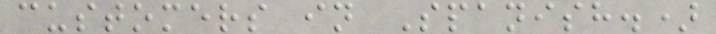customers in Spanish.)
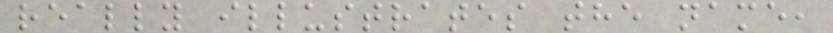really illustrates the name,
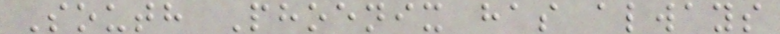South Phoenix has always
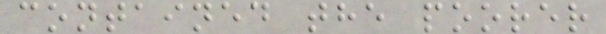contained the poorer
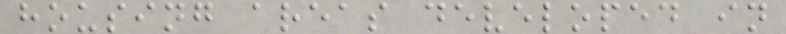housing areas developed in
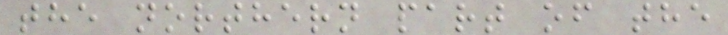the northern part of the
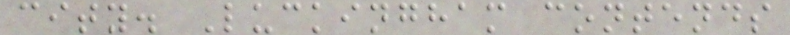city. Luckingham contends
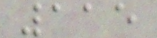115
